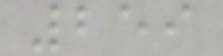259
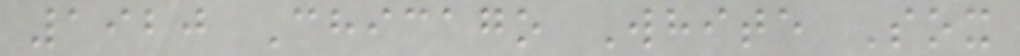1920 Chicago White Sox
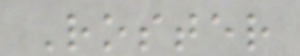Roster
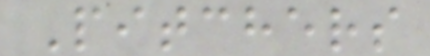Pitchers
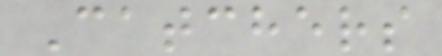Catchers
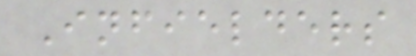Infielders
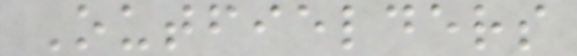Outfielders
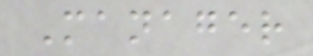Manager
